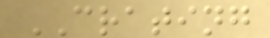CRATING
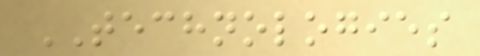TECHNOLOGIES
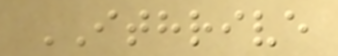ITHRIVE
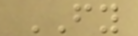FY
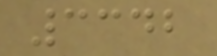3342
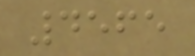4565
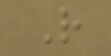R
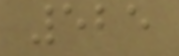525
